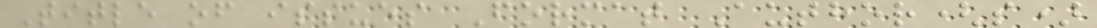Title of issues Format Author(s)
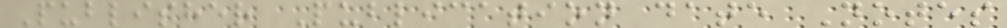Publisher Publication date Notes
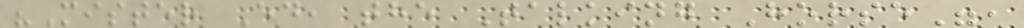"Mister Ed, the Talking Horse",
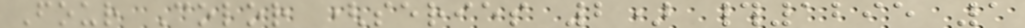Four Color (series 2) #1295 1
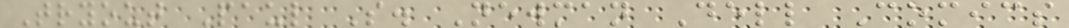Tryout Paul S. Newman Dell Comics
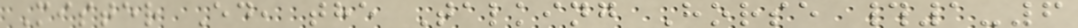Mister Ed, the Talking Horse #1-6
